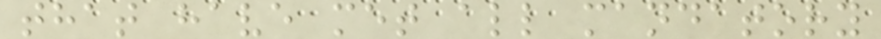that have met all mandatory
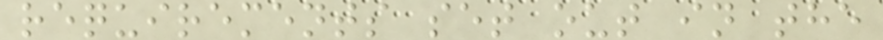requirements set out in the
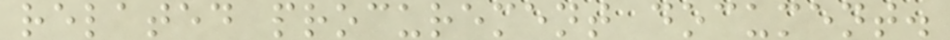related procurement document.
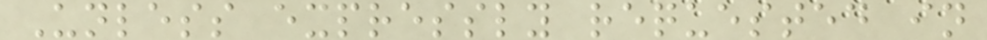Unless expressly requested in
